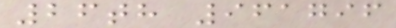26th 961796
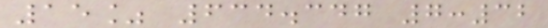15% 634.347 7:32
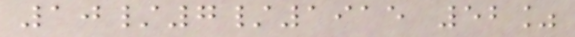10/7/1915 52%
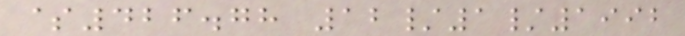$426.78 12/1/1992
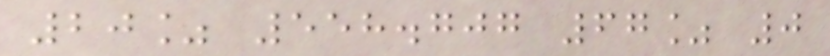20% 558.707 67% 0
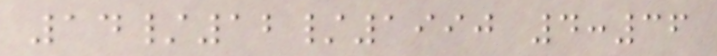14/12/1990 4:36
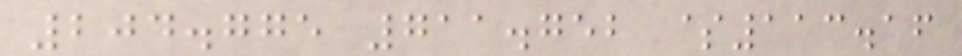204.775 711.752 $113.16
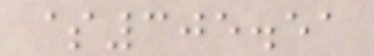$305.51
